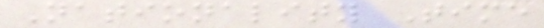Nationality Time
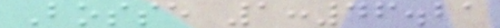Bosse 1:46.21
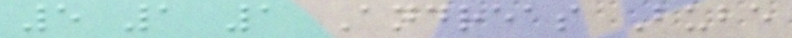5 1 1 Andreas Bube
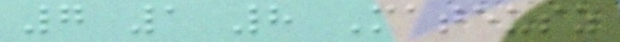7 1 8 Mateusz
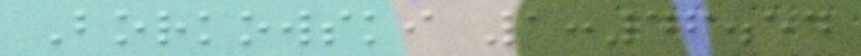Borkowski 1:46.54
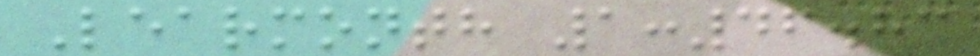Learmonth 1:46.83
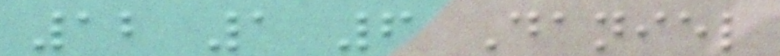12 1 6 Daniel
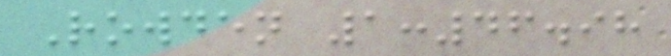Rowden 1:46.98
